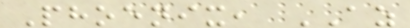Phoenix, AZ
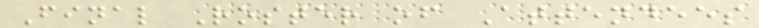Final Roster of Attendees
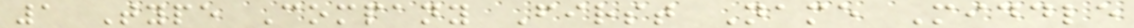1 Type Company First Name Middle
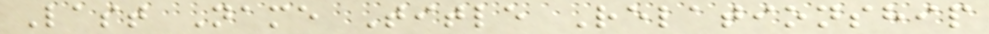Last Name Title Relationship
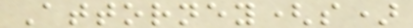Attorney(s)
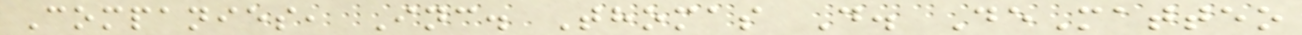Companies, Inc. Thomas D. DeMatteo
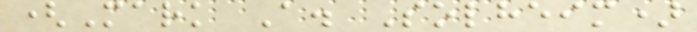(Mark A. Solheim)
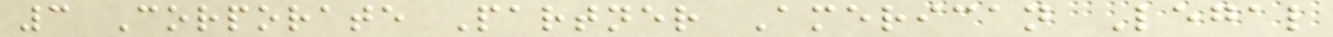3 Corporate Partner American Legal
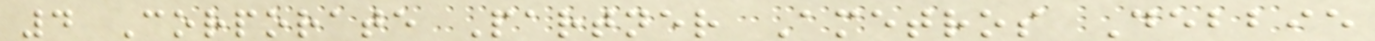4 Corporate Partner Ametros Debbie
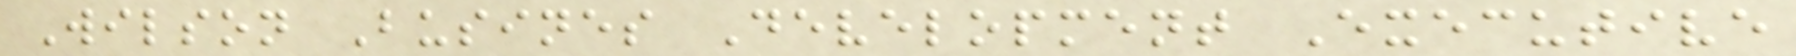Wilson Busines Development Executive
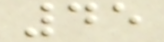45
